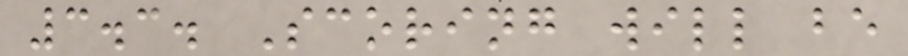3.3. Scoring will be
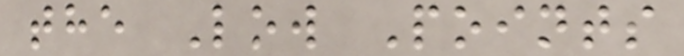the Low Points
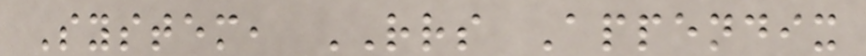System, RRS Appendix
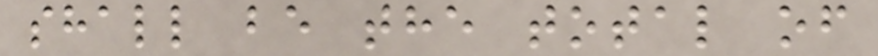shall be the total of
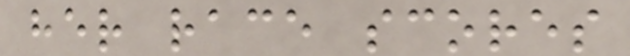her race scores
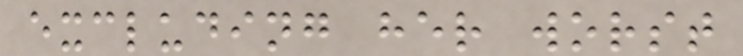excluding her worst
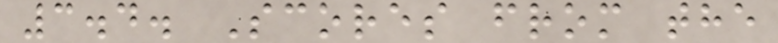3.4. Scores from the
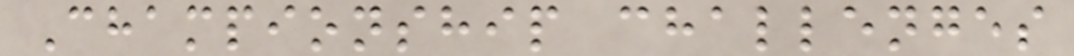Championship challenges
